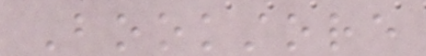Bookstore
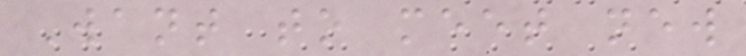Want to meet new
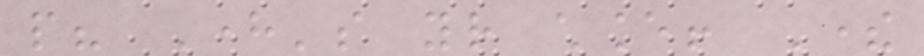people? Here's your chance! There
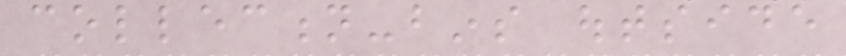collection-bins outside
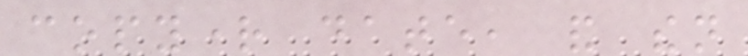copyright date, and then
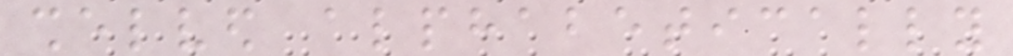shelved alphabetically
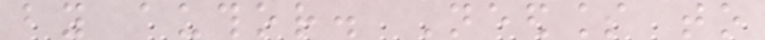by author. Needless to
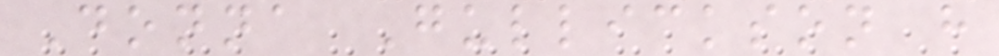Donna Gullickson have
